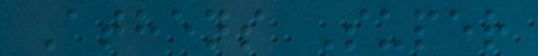Athens Super
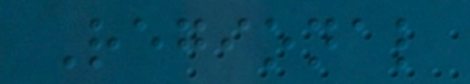Regional
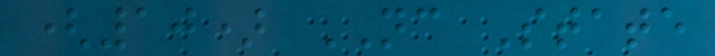(10) NC State
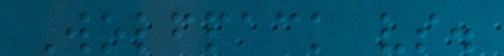Wolfpack vs.
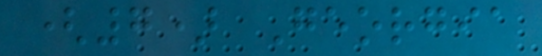(7) Georgia
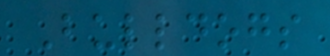Bulldogs
